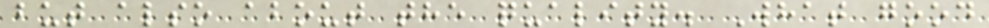but also about the quality. What good
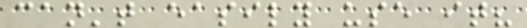can't easily use it?
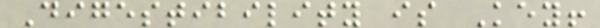Digestibility is Key!
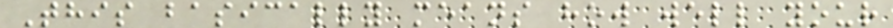This basically means how well your
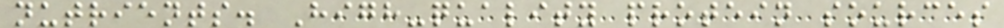nutrients. High-quality protein sources
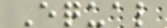Equal
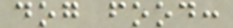dog food:
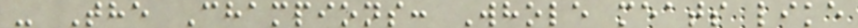- The Champions: Whole meats like
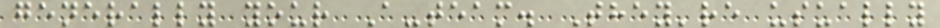generally your A-team. They're usually
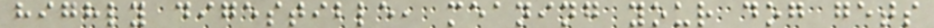highly digestible, meaning your dog gets
